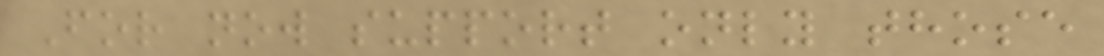For now support only those
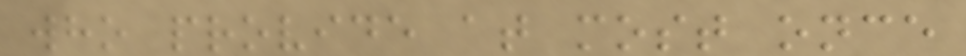who provide at most once
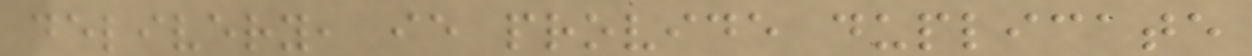delivery, ie provide duplicate
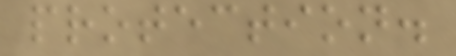protection.
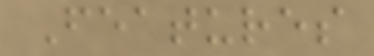Features
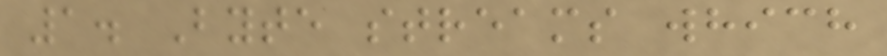1. Byte streams which
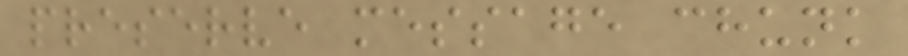preserve message chunk
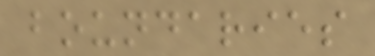boundaries
